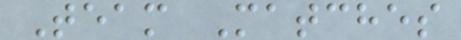Team Matches
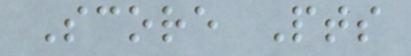Score Pts
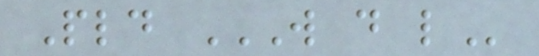Pld W D L
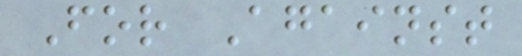For Against
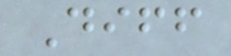Diff
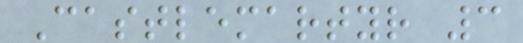Castlemartyr 3
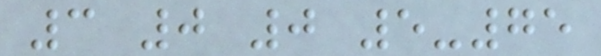3 0 0 5-75
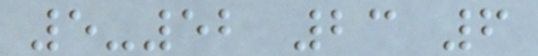5-52 23 6
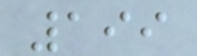199
